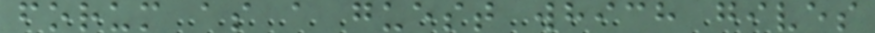forum as a guest which gives
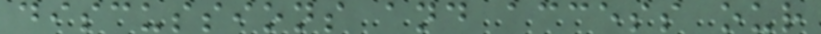discussions and access our
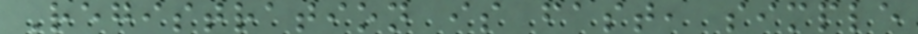Registration is fast, simple
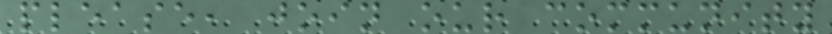please, join our community
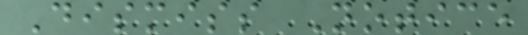Dismiss Notice
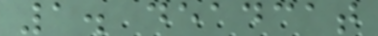1. deadcat
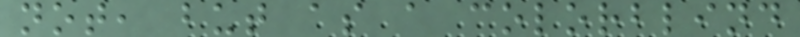not, but as a colorblind
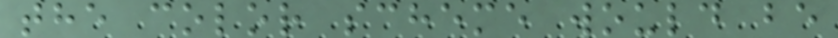the color scheme would be
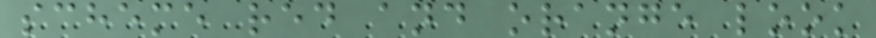scheme red and orange look
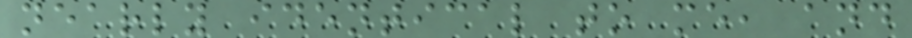nearly identical to me, and
